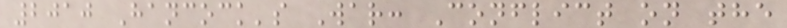2010 Hancock's War: Conflict on the
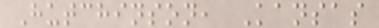Hutchinson, Kansas
